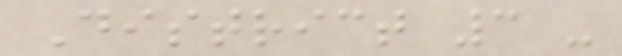District 3 -
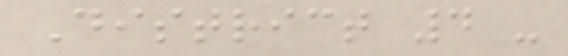District 4 -
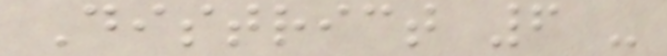District 6 -
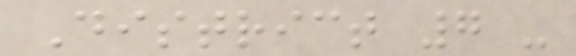District 7 -
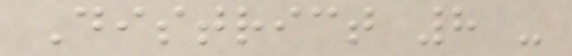District 8 -
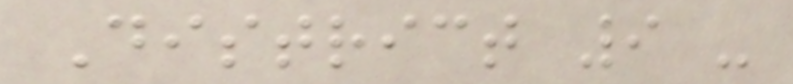District 9 -
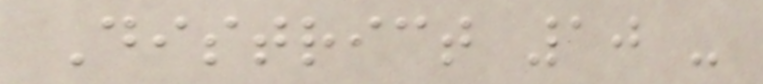District 10 -
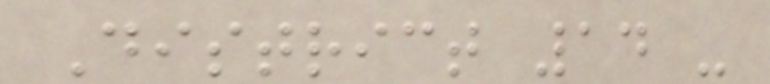District 14 -
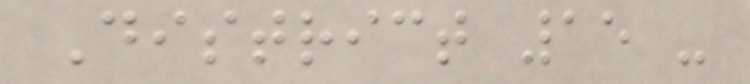District 15 -
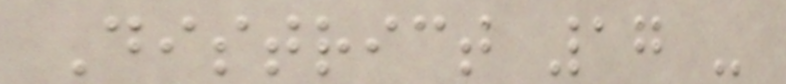District 17 -
